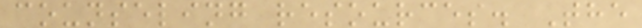counseling resources. The
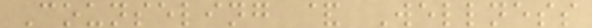Counseling & Wellness
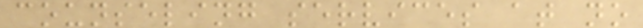counseling services at no
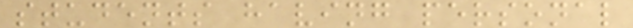students having personal
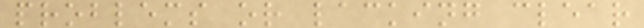problems or lacking clear
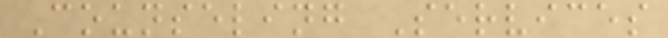Counseling Services
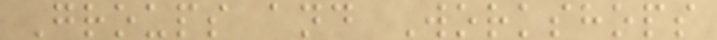Groups and Workshops
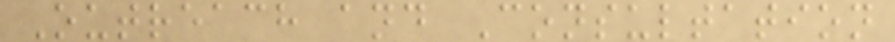Outreach and Consultation
